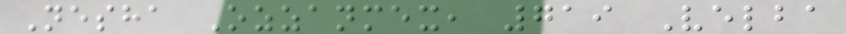Nesha Ozzanmex, 719 Velba
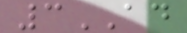3AD
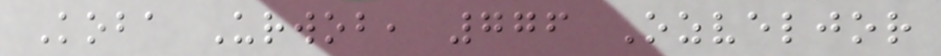Koba Urwob, 776 Ozveljor
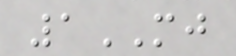1MJ
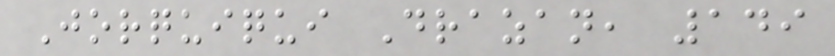Jorquiqui Drazan, 149
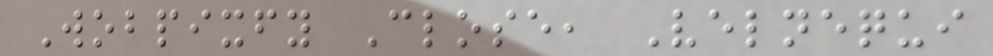Wobpixfy Close, Velnequi
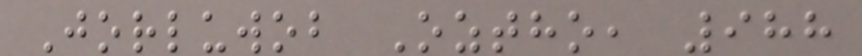Jorluwob Oztho, 988
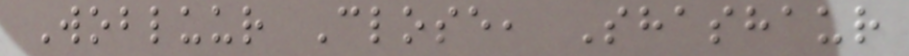Wobluur Close, Shashaur
